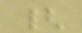{
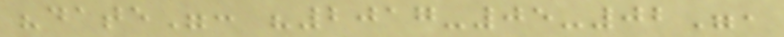"date": "2017-05-02",
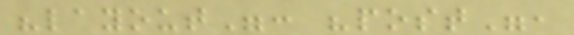"layout": "post",
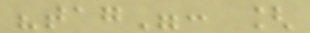"tag": [
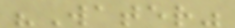"Water"
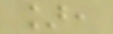],
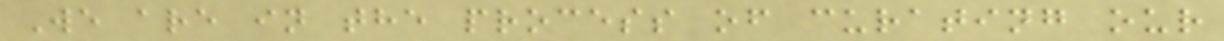We are in the process of curating our
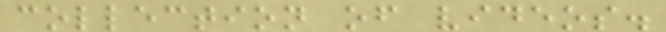collection of videos.
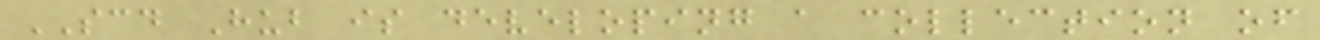SCD Hub is developing a collection of
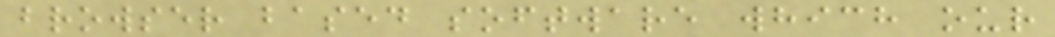browser based software which our
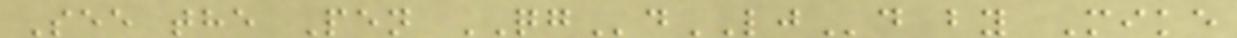See the Pen QGdLJd by Mike
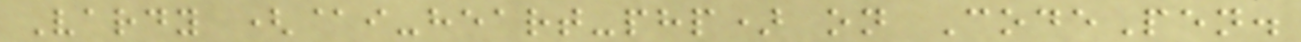Vardy (@i-heart-php) on CodePen.
